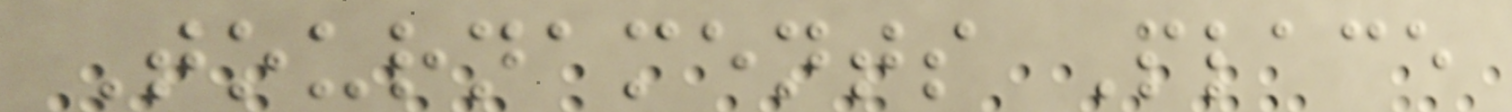Tournaments Place
